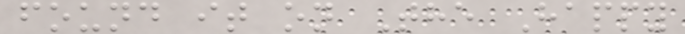found it on The Happy
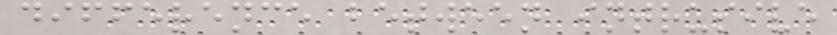difference between intrusive
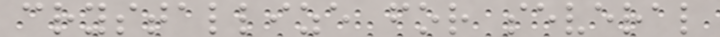crystallize for several
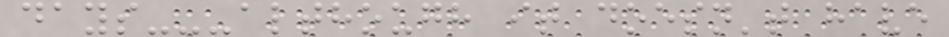days---although it doesn't have
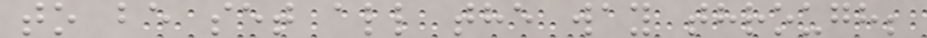to be set all the way through;
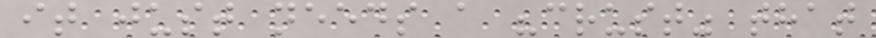it just needs a "crust" that
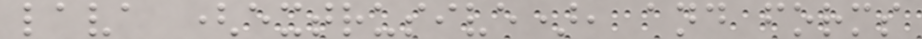lava (extrusive), and forms
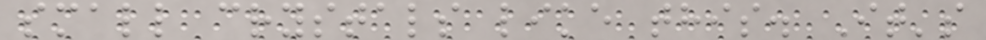small crystals like this. It's
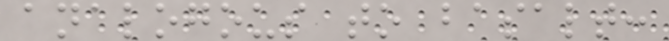analogous to basalt:
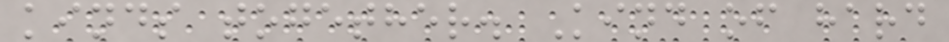kinds together. Kind of hard
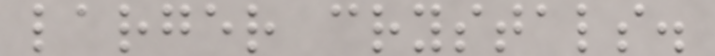larger crystals.
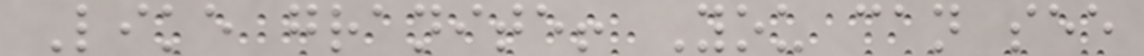Like granite! You can see
